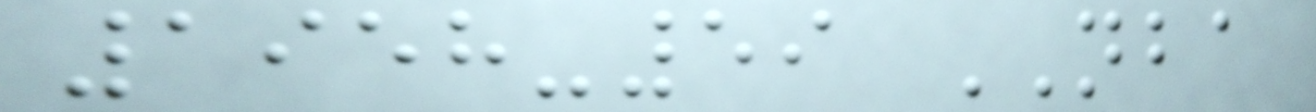1958-59 NBA
